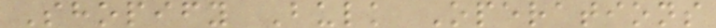Shopify Bulk Operations
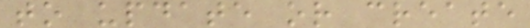to update or create
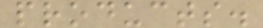products.
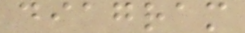diagram
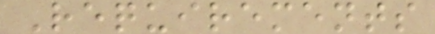Requirements
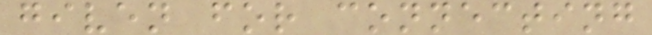given for connecting
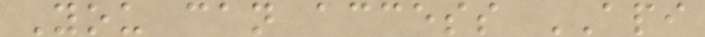You can access API
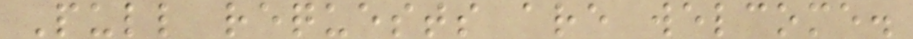Pull requests are welcome.
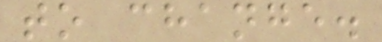to change.
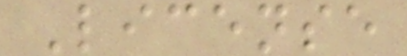License
